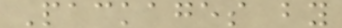Packages by
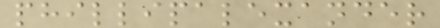phillipalexander
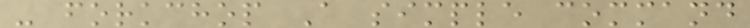- forkchop A simple command
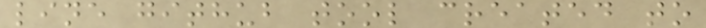line github tool created to
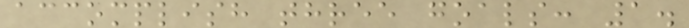accomplish three goals: 1.
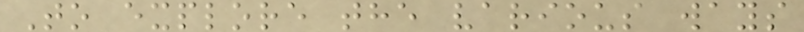To explore the various ways
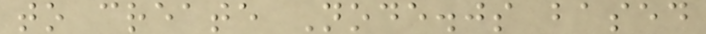to create Node.js based
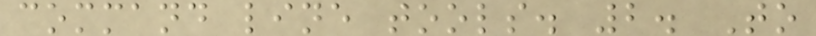command line tools. 2. To
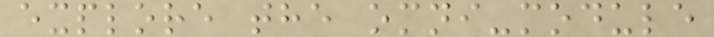explore the omni-module
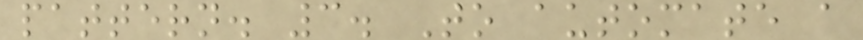pattern. 3. To automate a
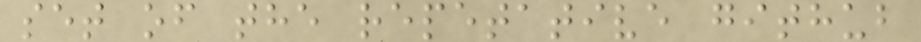set of the repetative github
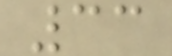33
